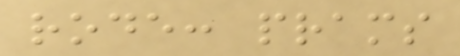rode: prams
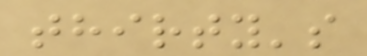thirty's
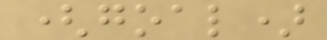(goal)
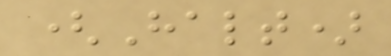(Halt)
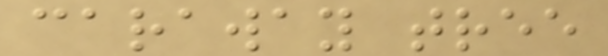caraway tree
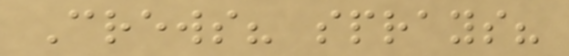Crews? sprays?
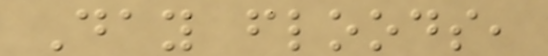Day floods,
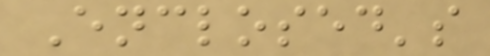Enclosed's
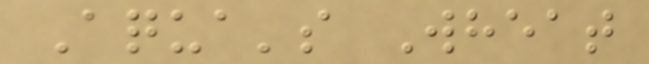Aqua's Wheat
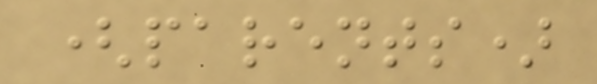(parents)
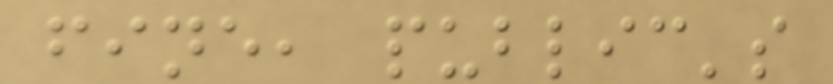fine, public's
